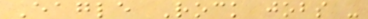Eagle Rock jobs -
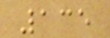135
